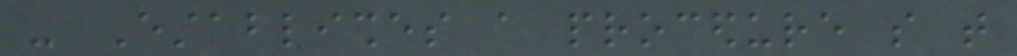- Establishes a procedure so that
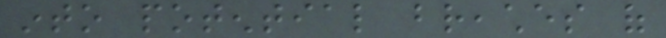into potential breaches of
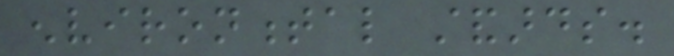environmental standards.
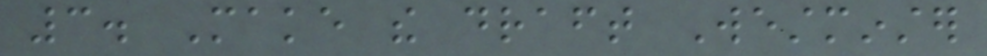3. Make the draft Westminster
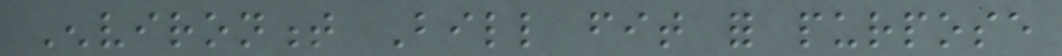Environment Bill fit for purpose
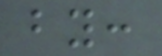by:
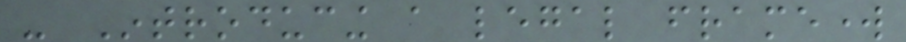- Introducing a legal framework
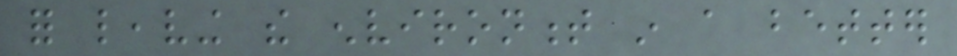for leaving the environment in a better
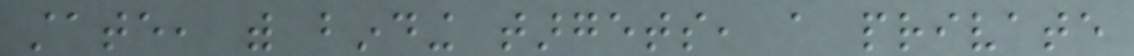state, with binding targets, a private
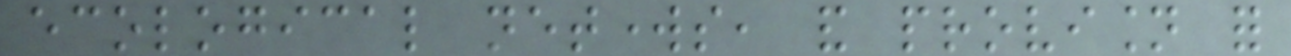ecological networks, and provision for
